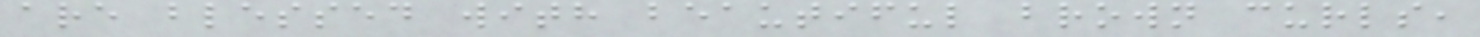are blessed with beautiful brown curls,
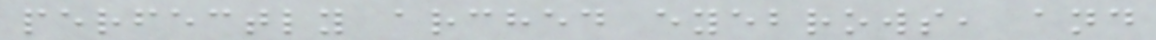perfectly arched eyebrows, and
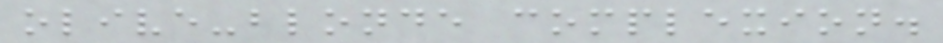olive-blonde complexion.
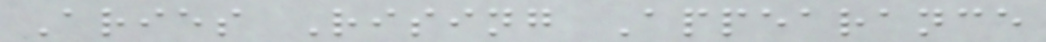Aries Rising Appearance
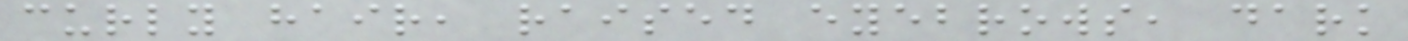curly hair, raised eyebrows, dark
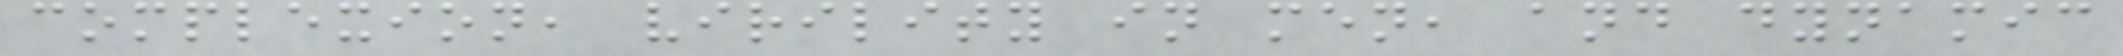complexion, virility in men, and dynamic
